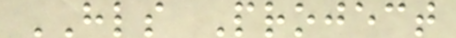HLS Project
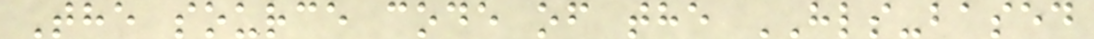The source code of the HLS-based
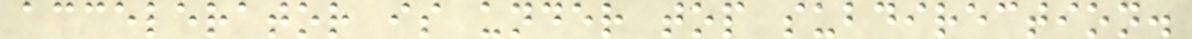accelerator is under top subdirection.
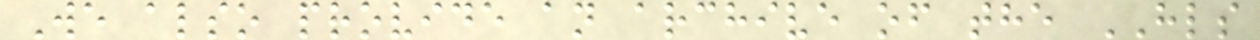We also provide an archive of the HLS
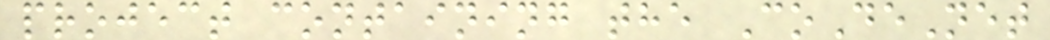project containing the CoDeNet
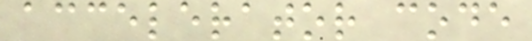accelerator code
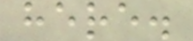here.
